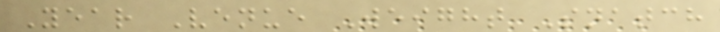Year Venue Weight Snatch
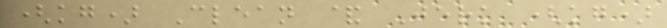(kg) Clean & Jerk (kg)
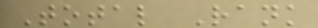Total Rank
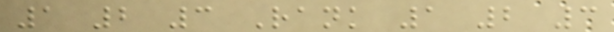1 2 3 Rank 1 2 3
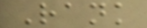Rank
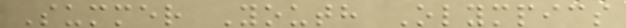Summer Youth Olympics
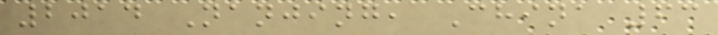2014 Nanjing, China 63
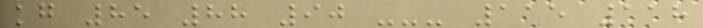kg 85 88 90 --- 115 118
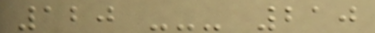120 --- 210
